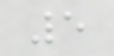5
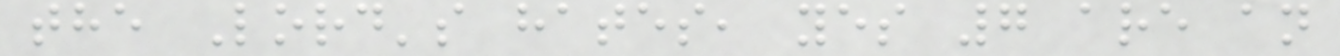the Lord's hates, yes 7 are an
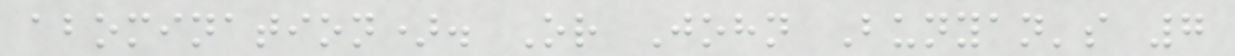abomination). Or John Bunyan's 7
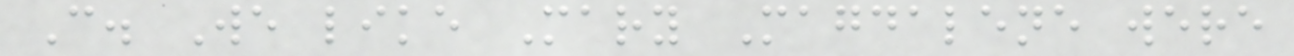C. We like Mary Magdalene were
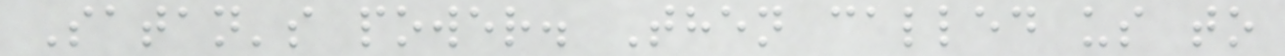Satan's power. Then called us to
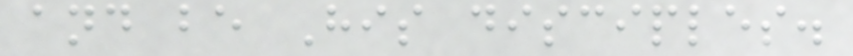and be His disciples.
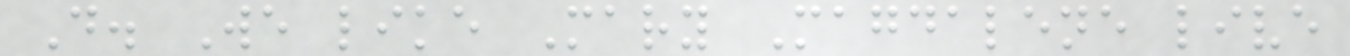D. We like Mary Magdalene live
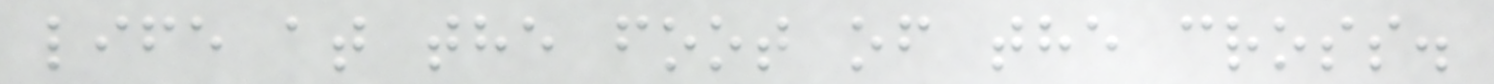life at the foot of the cross.
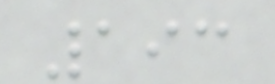193
